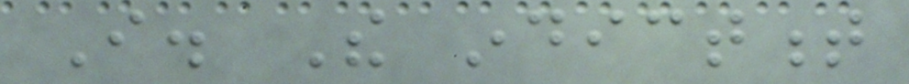I. The indictment
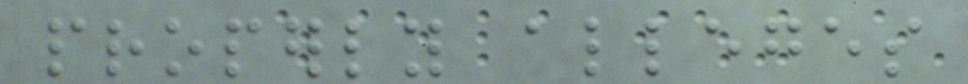properly alleges
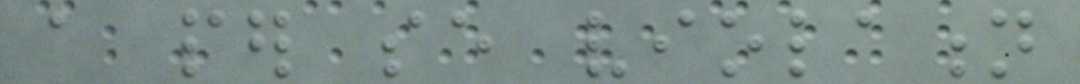a per se violation
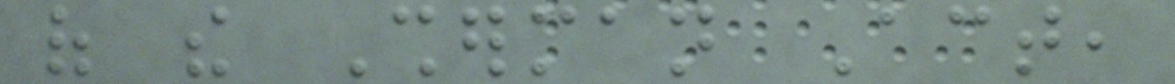of the Sherman Act,
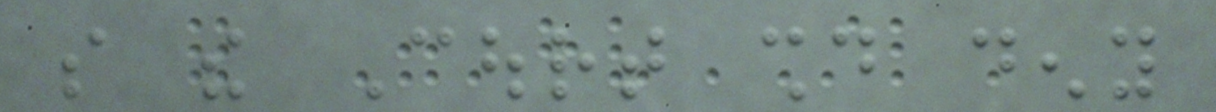so the Court should deny
